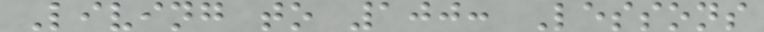Living to 100: Lessons
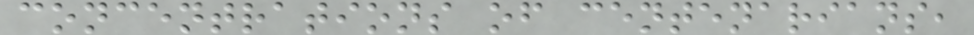concentrations of centenarians,
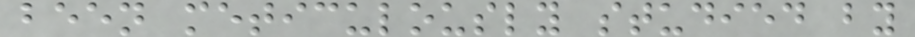been meticulously studied by
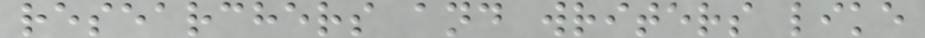researchers and writers like
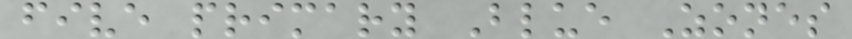five primary Blue Zones
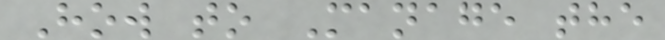How to Manage the
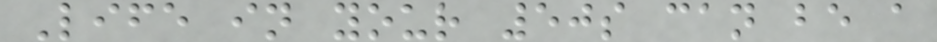Life in your 50s can be a
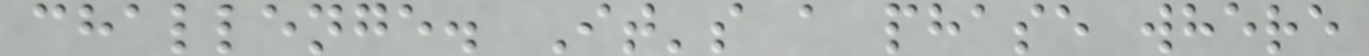challenge. It's a phase where
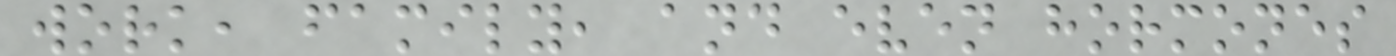work, family, and even hormones
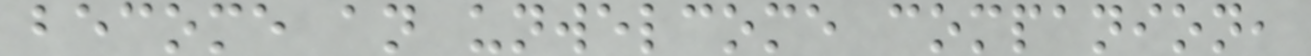become an unwelcome companion,
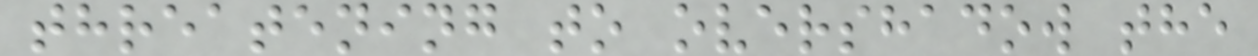threatening to overshadow the
